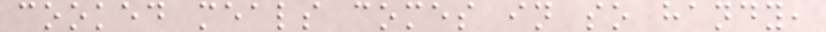cooked meals comes in so handy,
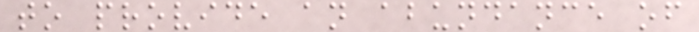to provide an abundance of
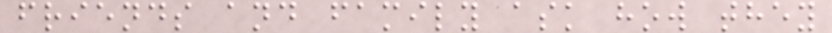friends and family ask how they
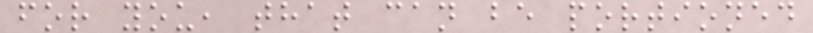for you, that can be portioned
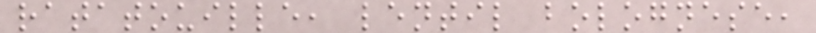ratatouille, lentil bolognese,
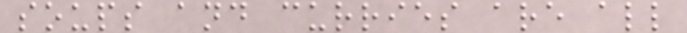soups and curries are all
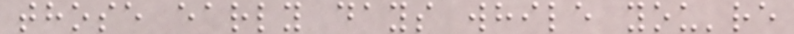those early days while you're
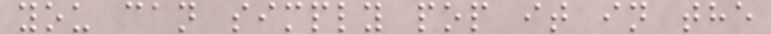you can simply pop it in the
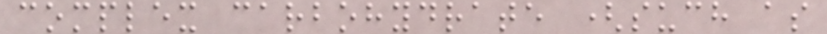complex carbohydrate (such as
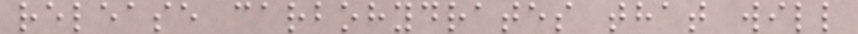release carbohydrates that will
